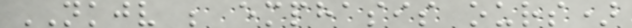NKJV ; emphasis ours)
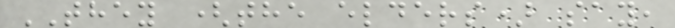THEY (the elders) say,
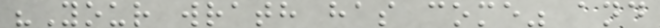"Your wrath has come" and
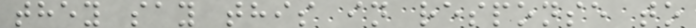they say this in response to
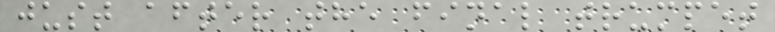just after the final trumpet
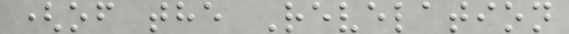(of the Revelation
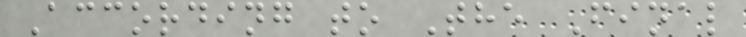According to The Final
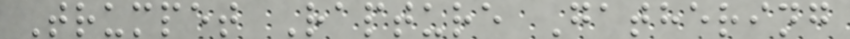Trumpet Rapture Gathering
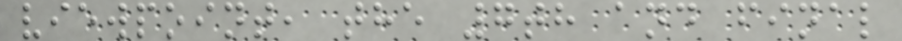viewpoint, the 7th and final
